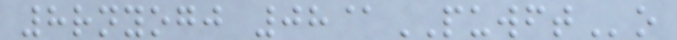8rnyogj 08@PUWFTo
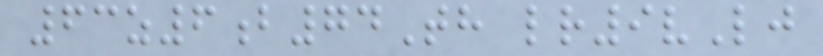63z6b74Th lr9vLj
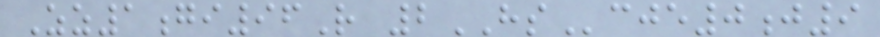Zz1gi96R 2HScje0j9
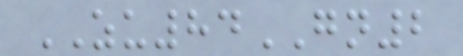ZU84GN2
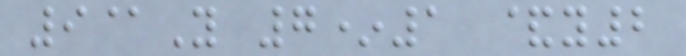9@Y 7*1 &y2
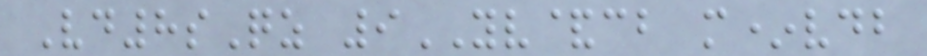Vd8sQz 9YV&cb m*vdb
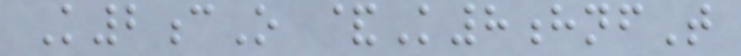K2cO &K8hnfT
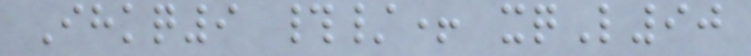Ihkq9 #/+ xqL90
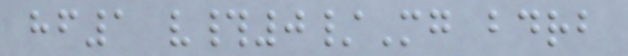hf1 v#0/Mg bdrb
